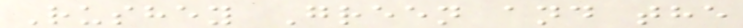Rushey Green and the
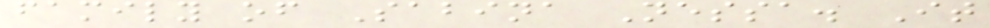family of Sabina Nessa. It
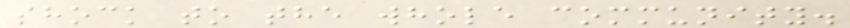shock to the whole community.
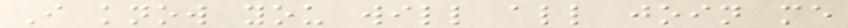I know you will all join me
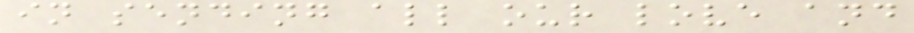in sending all our love and
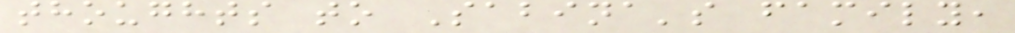thoughts to Sabina's family,
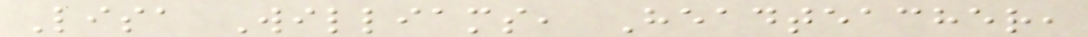Lisa Williams, Headteacher,
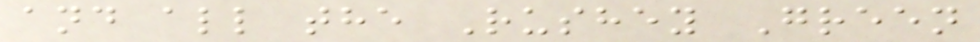and all the Rushey Green
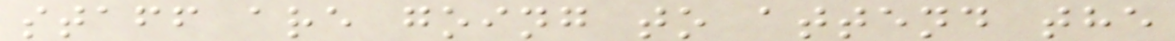staff are going to attend the
